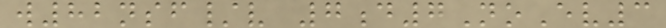w82nsf/v 7d7NoEv3
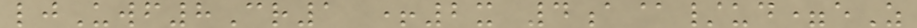ljUwf8Cr1 +2x 4a@/ud=eZ
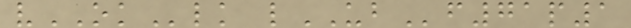vOKlk lUBf71p1
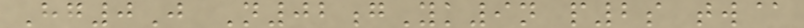Hg0J N02gYk9n p2s tw@
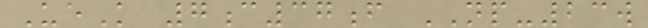UeK 7c37f NP-23w
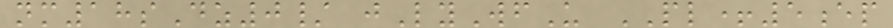nm18sDz0/ jLyWfU PL+5ep
